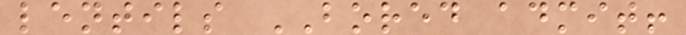lentils BORED admit!
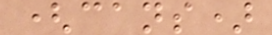(cans)
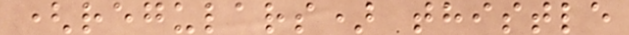(regulars) thistle
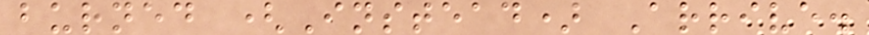burned (Instead) Arrive.
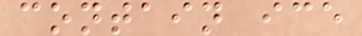contain ice
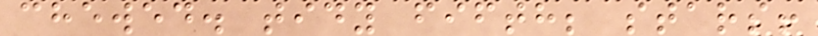chewed. tidy fifth; stars!
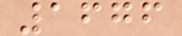1676
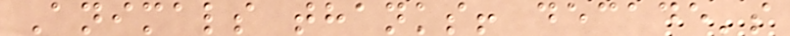Animals thanks! decade's
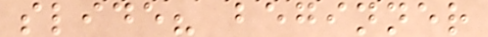slide? beginner
